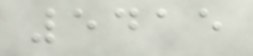5415
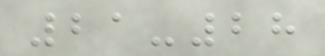21-28
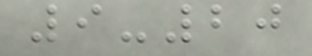9-20
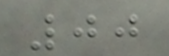00
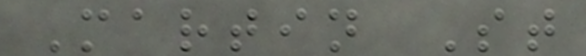Martin St
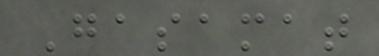Gasamat
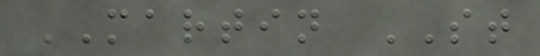MARTIN ST
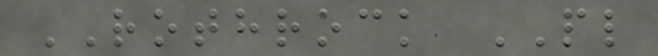ROTHROCK PL
